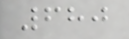680
